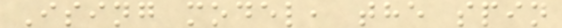Ising model, the spin
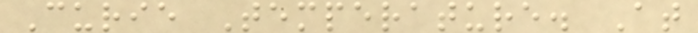Curie Temperature. At
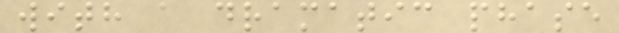with a dramatic phase
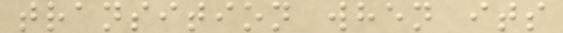transition when its
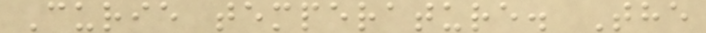Curie temperature. The
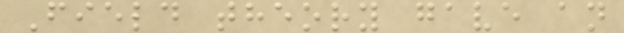Field theory gave an
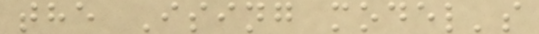the Ising model's
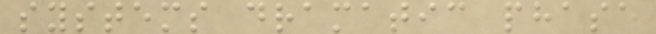systems dramatic phase
